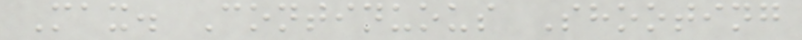Max. Continuous Shooting
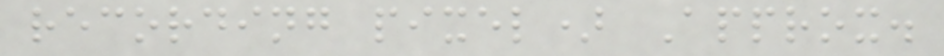recording pixel) Approx.
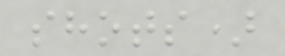shots)
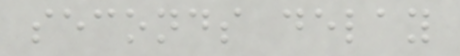seconds delay
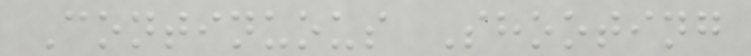Continuous Shooting
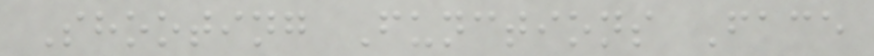Shooting Functions Face
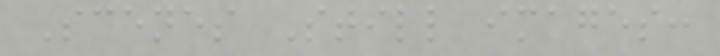Scenes Still images:
